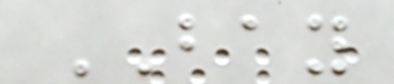BAY
